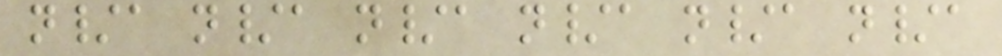n/a n/a n/a n/a n/a n/a
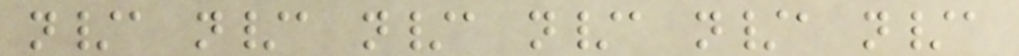n/a n/a n/a n/a n/a n/a
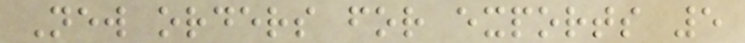New orders for exports 5
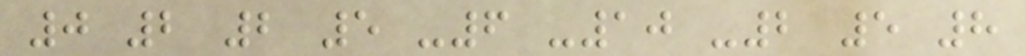0 2 2 5 -6 -10 -2 5 8
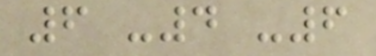6 -4 -6
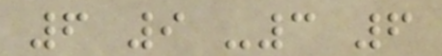6 9 -3 6
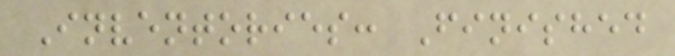Inventories: Finished
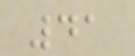41
